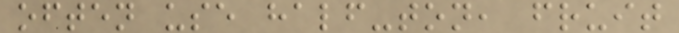often use half-ton, fruit
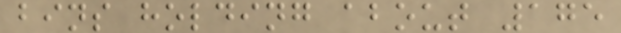bins holding about 175
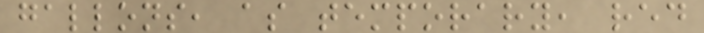gallons, as temporary, red
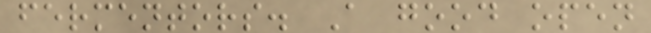fermentors. A good open
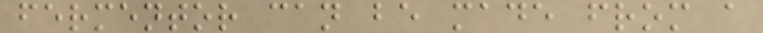fermentor can be made from a
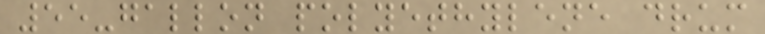55-gallon polyethylene drum
